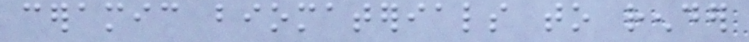ceramic biomaterials to render
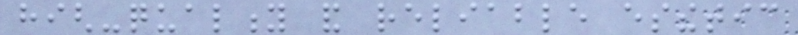high-quality and reliable esthetic
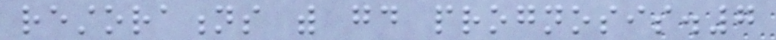restorations with good prognosis.7
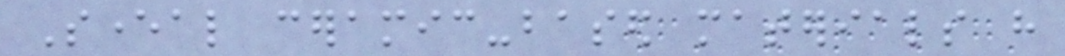Several ceramic-based materials have
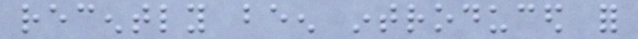recently been introduced for
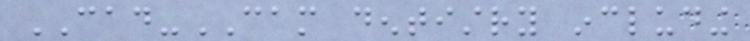CAD-CAM dentistry including
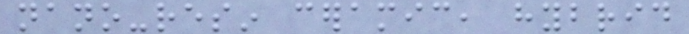nano-resin ceramic, hybrid
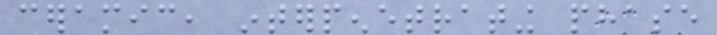ceramic, interpenetrating phase
